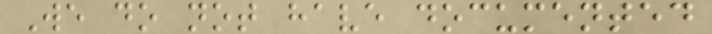We do not have documented
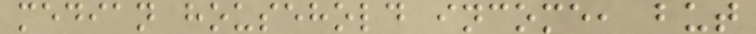median household income, but
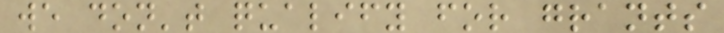we don't qualify for grants
